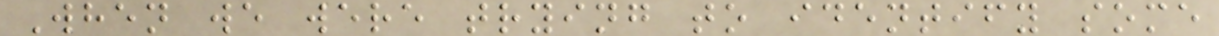When we were trying to identify some
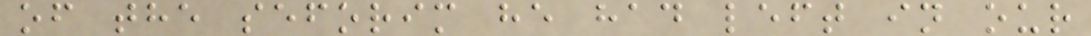of the seforim he had left in our
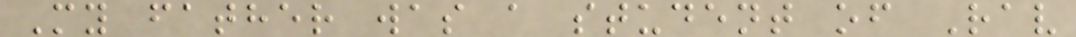My father was a student of Rav
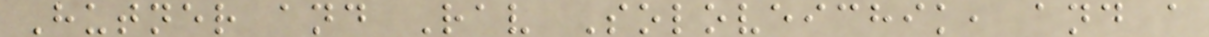Hutner and Rav Soloveichik, and a
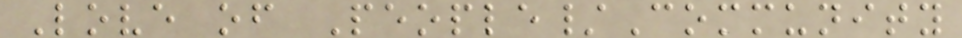Love of People/Community
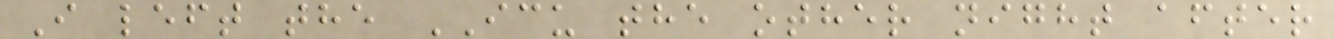I left the ICU the other night after
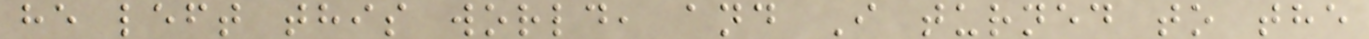he left this world, and I turned to the
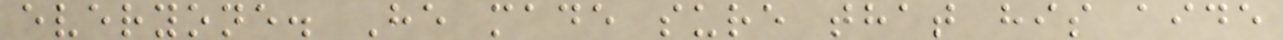everyone. He made sure that his aide
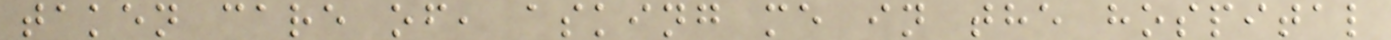taken care of, asking me in the hospital
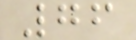76
